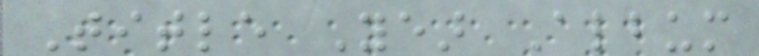Title Year Album
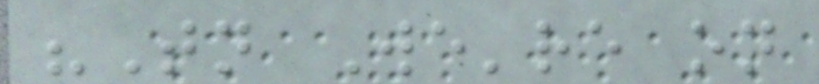"Tonight We're on
